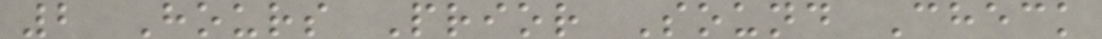2 Hours Prior Sound Check
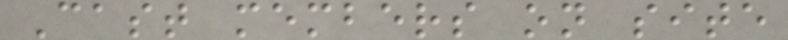Cast members on site
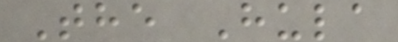The Hula
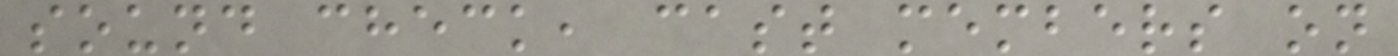sound check, cast members on
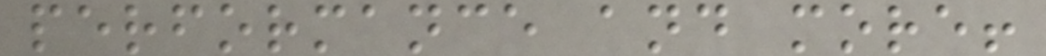performance and more!
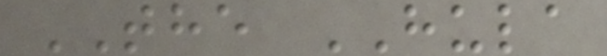THE HULA
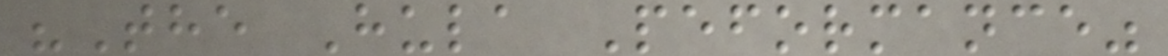"The Hula Peformance"
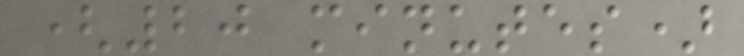(20 minutes)
